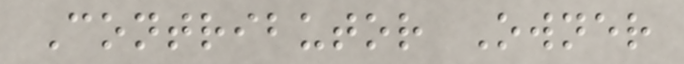Contributor Owner
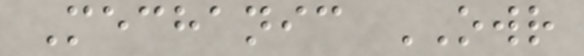Mechanic OWR
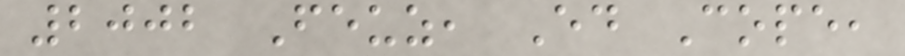2002 Feuz, Ed Cope,
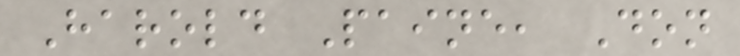Harold Paine, Don
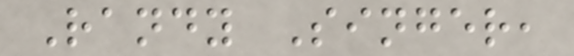Randy Singer,
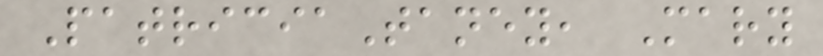PatriciaTaney, Mary
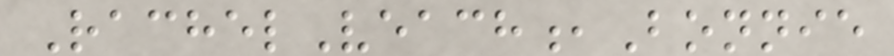RachelVeach,Bonnie
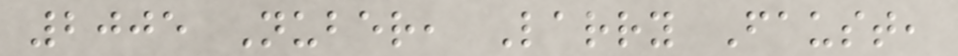2005 Nuber, Larry Faust,
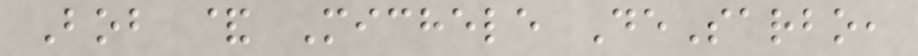Bob & Michele DeSarbo,
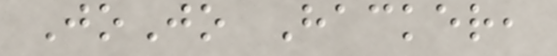JoJo Hacker,
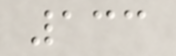133
